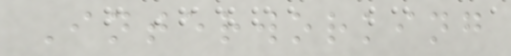Interworking
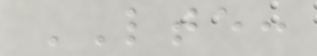LTE:
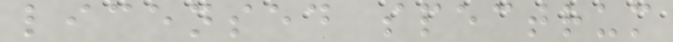licensed spectrum
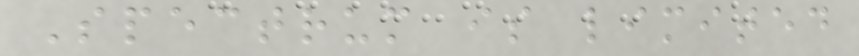Spectrum is limited
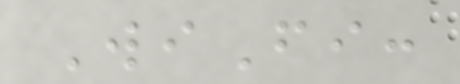WiFi:
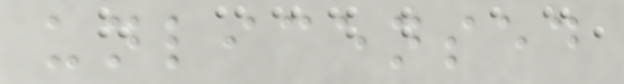unlicensed
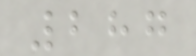287
